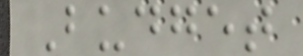Budget
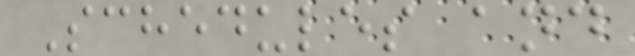Schedules and
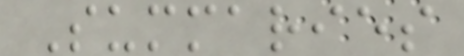Summaries
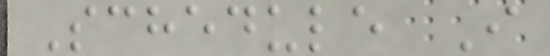Schedule I
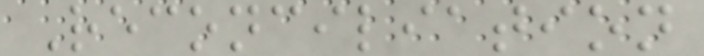Reconciliation
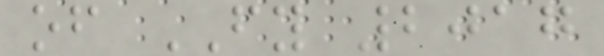of FY 2017
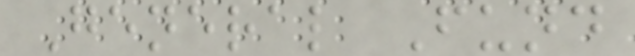General Fund
